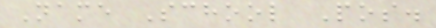Name School Pos.
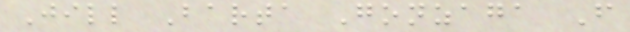Jill Barta Gonzaga F
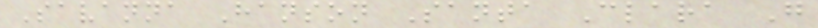Savanna Hanson Santa Clara G
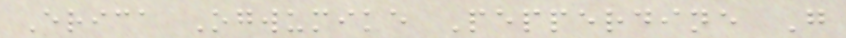Erica Ogwumike Pepperdine G
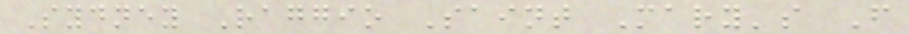Sydney Raggio Saint Mary's F
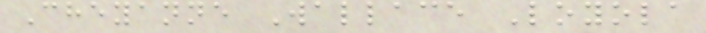Cheyanne Wallace Loyola
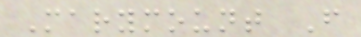Marymount F
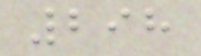298
